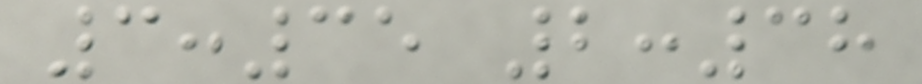3:35 2:38
